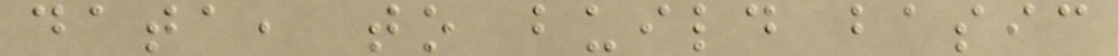data, to build basic
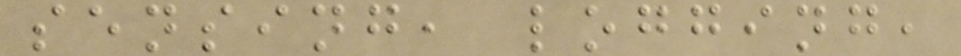sensing, logging,
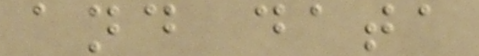and data
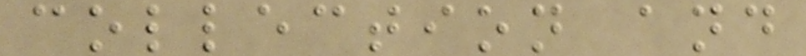collection and
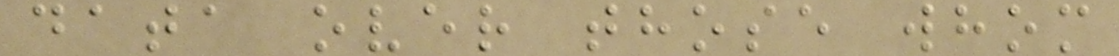data over those whom
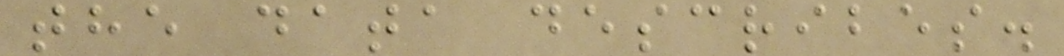the data describes.
